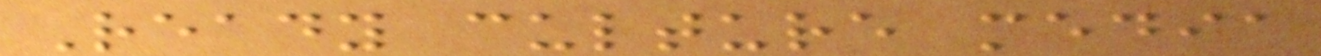Ready culture media
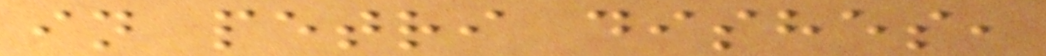in petri dishes,
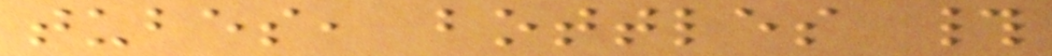tubes, bottles #
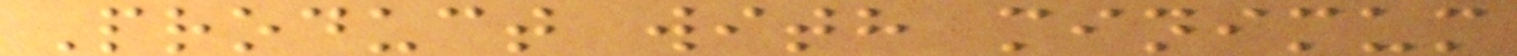Product with minimum
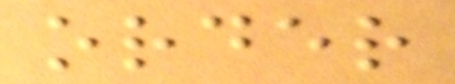order
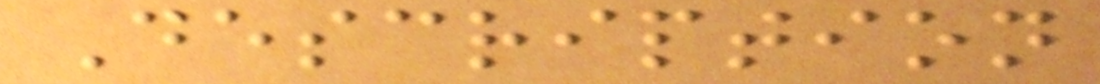Description
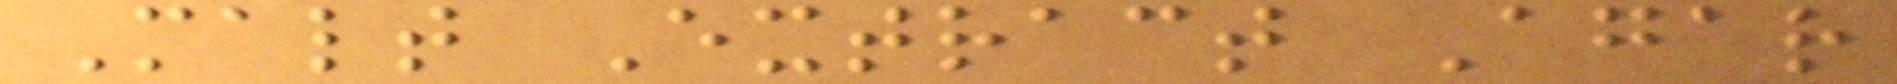Malt Extract Agar
